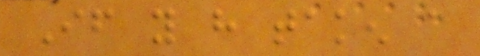If you have taken a
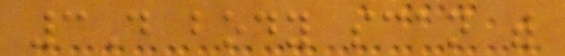3D body scan with
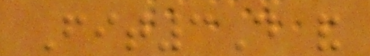Fit3D and
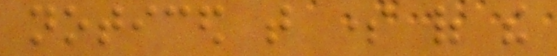noticed that some of the
